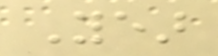Year
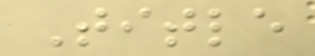Title
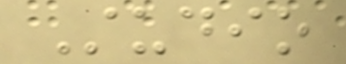Studio
